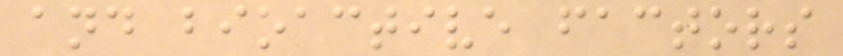and bioactive factors
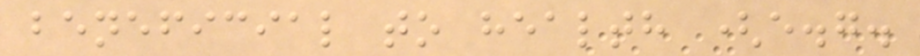beneficial to health (e.g.
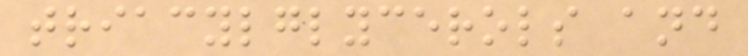triacylglycerols and
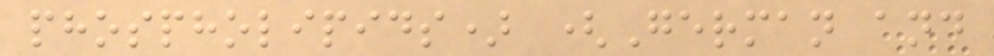phospholipids) (German and
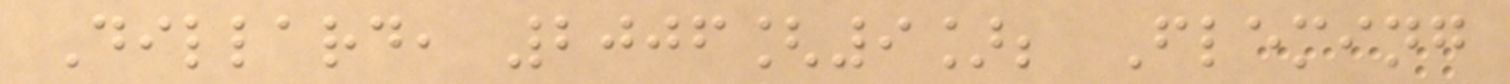Dillard, 2006[9]; Fleming
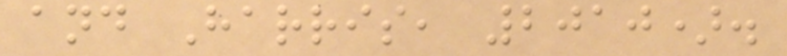and Harris, 2010).
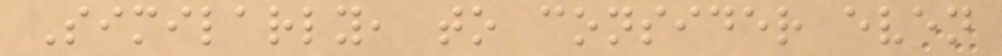Similarly, to consider even
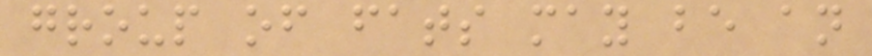group of fats may be an
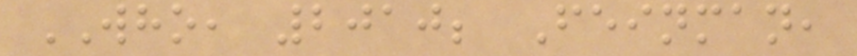WHO, 2010; Feinman,
